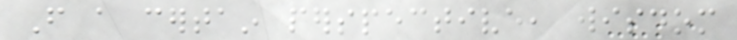From a certain perspective, wisdom
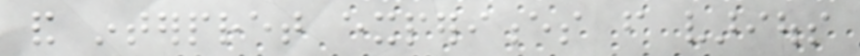and interpret experiences from various
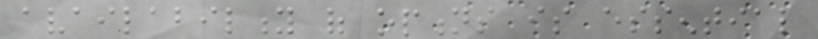availability of options is essential
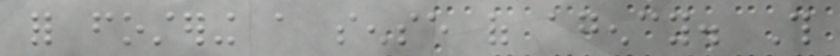for fostering a sense of agency. This
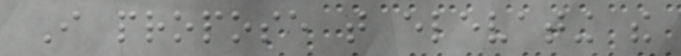I propose that elevating the
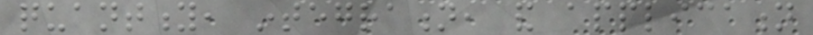quantity, integration, and application
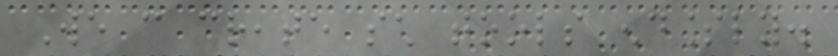We can create such tools endlessly.
